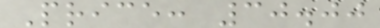Price: 30.00
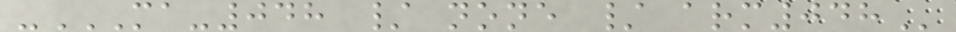-MA-048 / NONE / ARM048
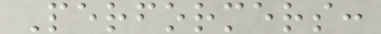Performers:
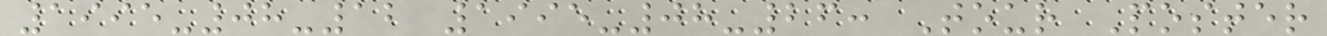1995-08-12 1995-08-26: Tour Poster
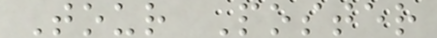Tour Poster
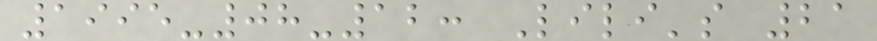1995-08-12: Lili's 21
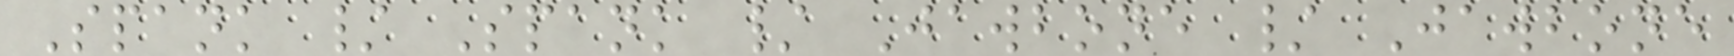Spank / Spank / Jawbone / Jawbone
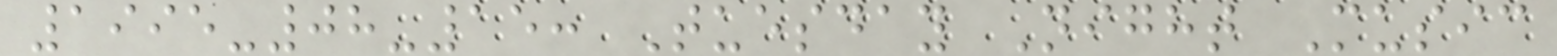1995-08-15: Tuesday Night Music
